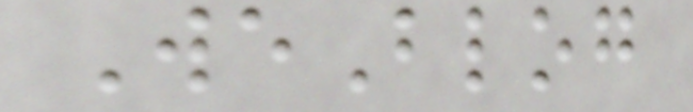WeBlog
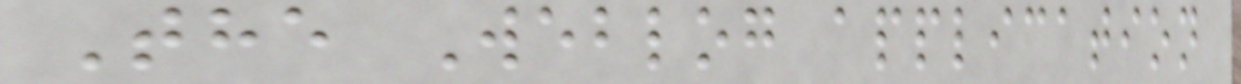The Weblog application
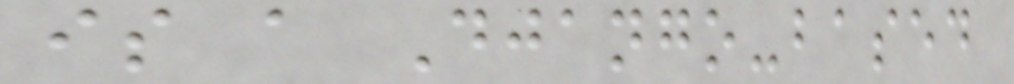is a Django-based
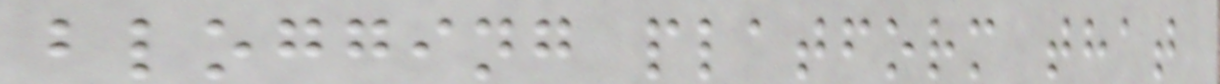blogging platform that
